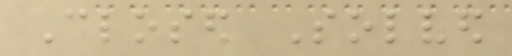Closed Solved
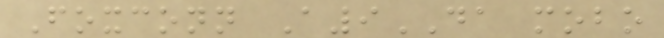Foxconn A9DA mobo
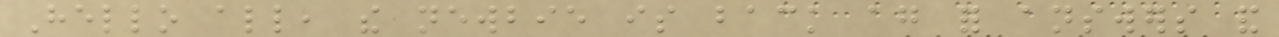Hello all, the newbie is back again for answers and
